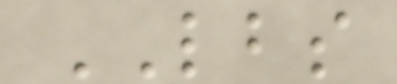LBS
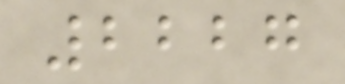2227
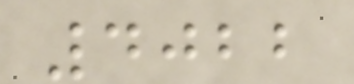4022
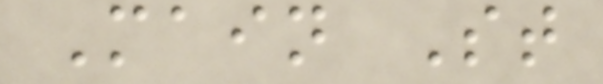Main St
